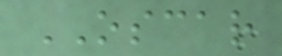OSCAR
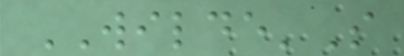WILDE'S
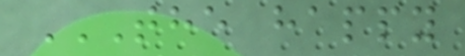THE HAPPY
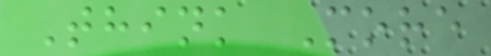Think More
